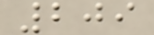209
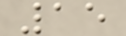15
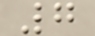7
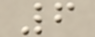6
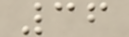36
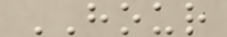HOUR
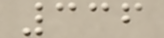336
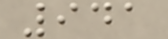941
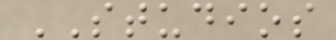STUDIOS
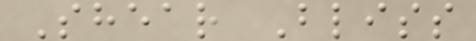Shear Bliss
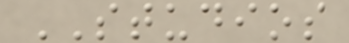STUDIOS
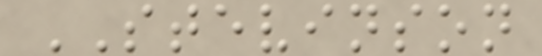STEVINSON
